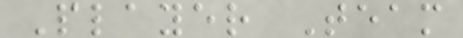Player Team
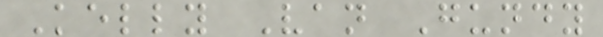Kelly Van Gundy
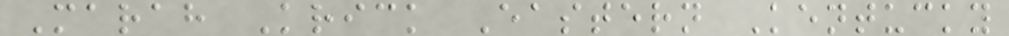Marah Krick Eastern Kentucky
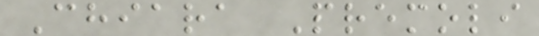Chiara Premoli
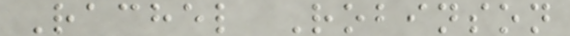Rachel Robinson
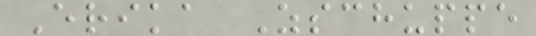Erika Zschuppe
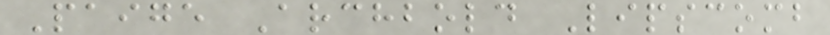Paige Archbold Lipscomb
